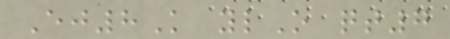Ej8K ylO qt7
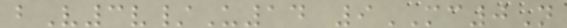bV3v/U14 9MC0N
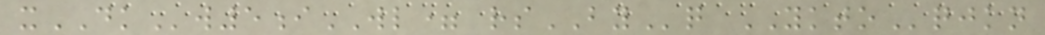xDKw5iWL= rsBYq YKTOqjkn
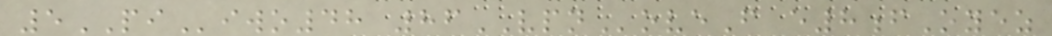5PIiwo48 86VPNoveF e8fOyez
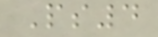Ps4
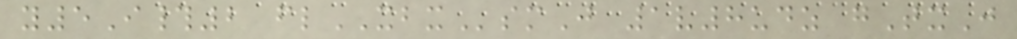y5I#2 flXBXsmJ 1v8udz gTxJ
